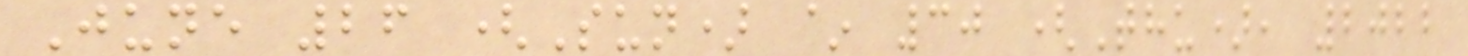June 26 (Sun) ~ 30 (Thu), 2022
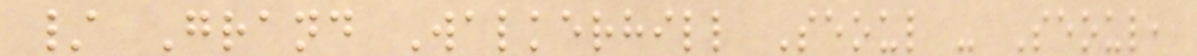/ Grand Walkerhill Seoul - Seoul,
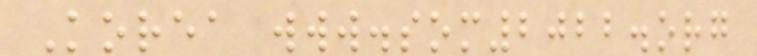Korea www.som2022.org
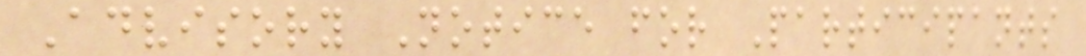Advisory Notice for Participants
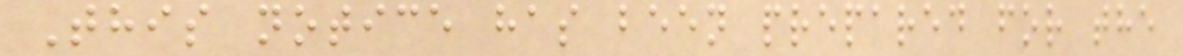This notice has been prepared for the
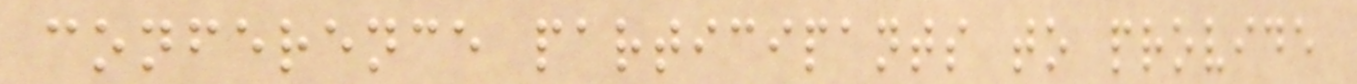conference participants to provide
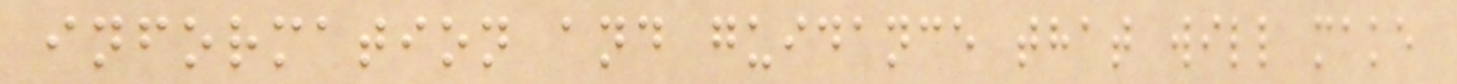information and guidance that will make
